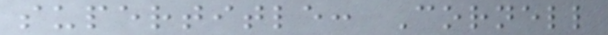supertitle: Cornell
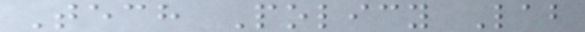Tech Policy Lab
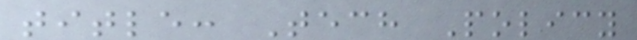title: Tech Policy
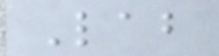Lab
